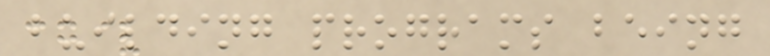building programs being
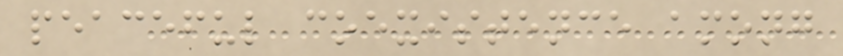peaceful coexistence among
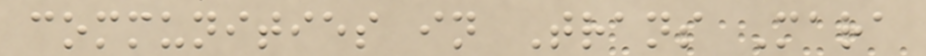communities in Trans Mara
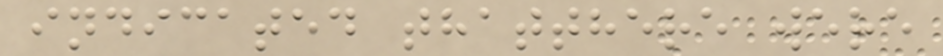indicated thatthere were
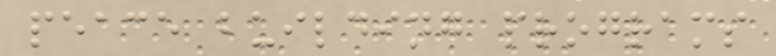peace building programs
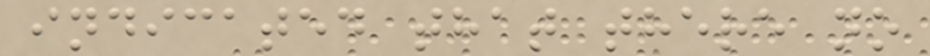indicated that there no
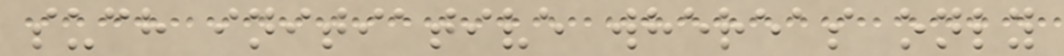such initiative whereas only
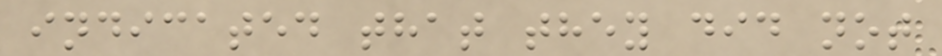indicated that they did not
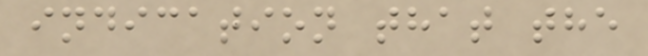indication that the
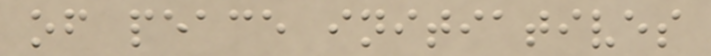of peace initiatives
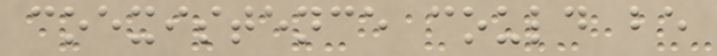coexistence could be
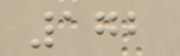172
